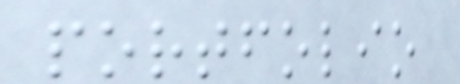portfolio
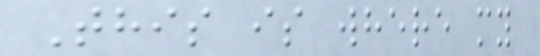This is where my
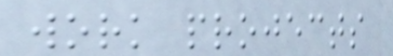work projects
